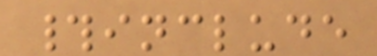#include
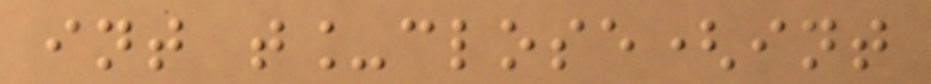int t_close(int
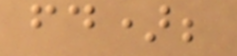fd);
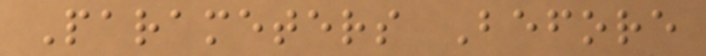Parameters Before
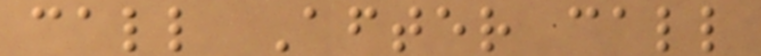call After call
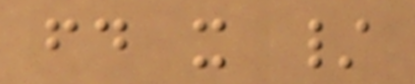fd x /
